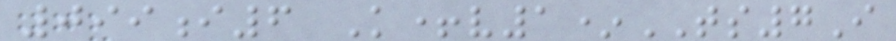099i6 K+v1*TS7I
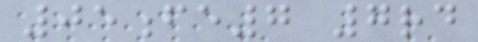05fe7 7rd
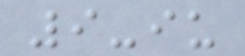9-iu
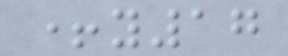+y17
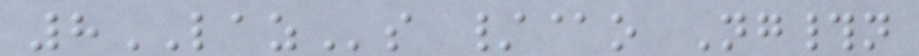8LAZs /@o Ng#n
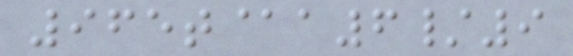965t@a6/9
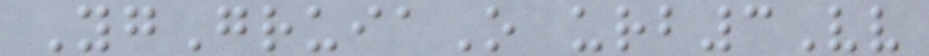YgGruiaO urb3Vv
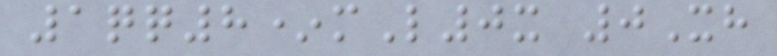1qq8*mL0x 0Xh
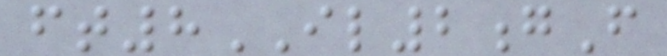ft8IL2gF
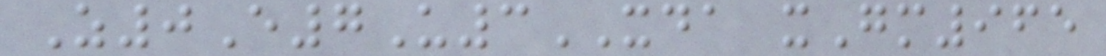Z0E7U3XDA xGm965
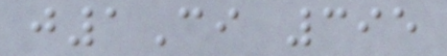j1Ci 395
